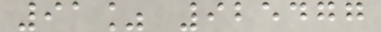91% 925477
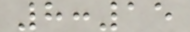8:15
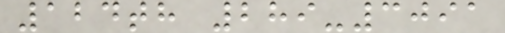124th 289-3091
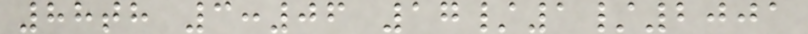88th 3:06 17/1/2001
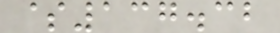$137.32
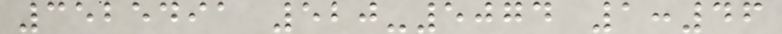3525491 520-5074 1:46
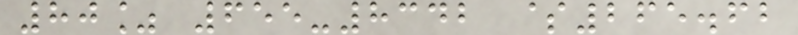80% 655-8342 $265.62
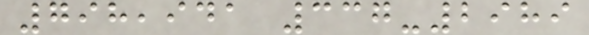798,941 337-2989
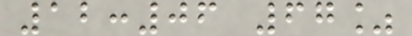12:06 67%
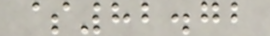$82.72
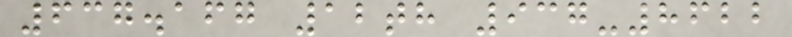637.167 12th 937-8622
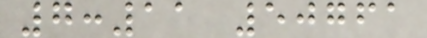7:11 50761
